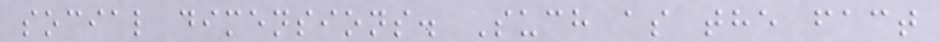social dimensions. Such as the fact
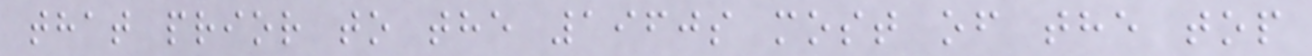that prior to the 1960s most of the top
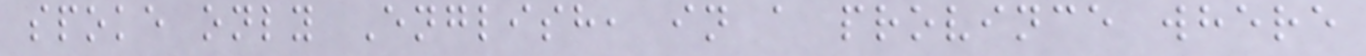spoke only English, in a province where
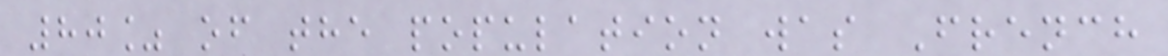80% of the population was French
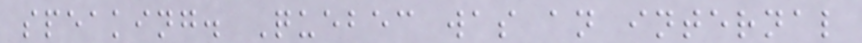speaking. Quebec was an internal
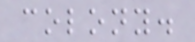colony.
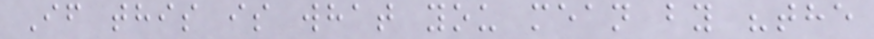If this is what you mean by "the
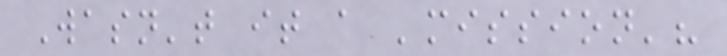Wasn't it a 'mission'?
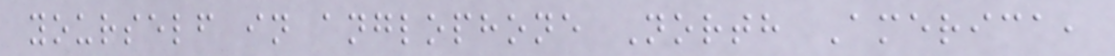yourself in anglophone North America,
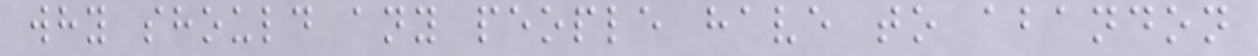why should any people have to abandon
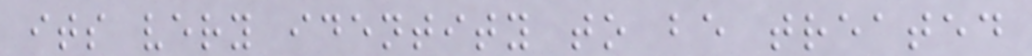its very identity to be treated
